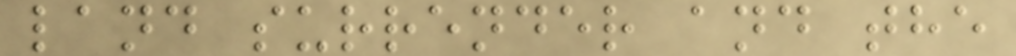land surrender and the
